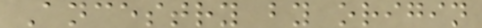Ancestry by origin
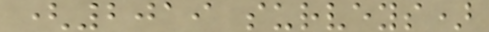(2019 surveys)
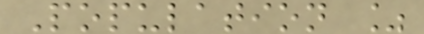Population %
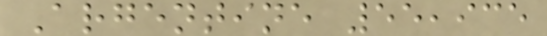Argentine 55,935
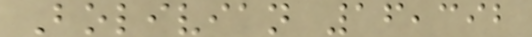Bolivian 16,392
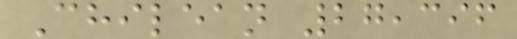Chilean 27,396
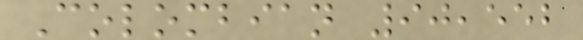Colombian 90,552
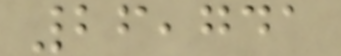26,741
